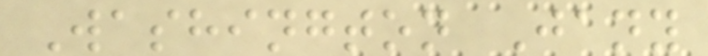Washington Jany
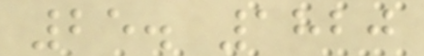25. 1820
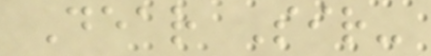Dear Sir-
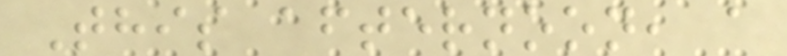This afternoon, a
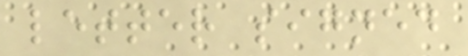letter signed
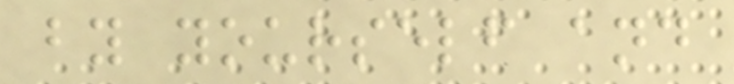by yourself and
